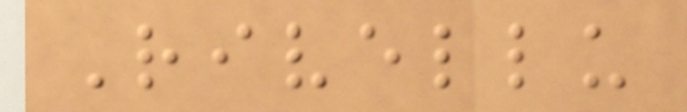Rivellu
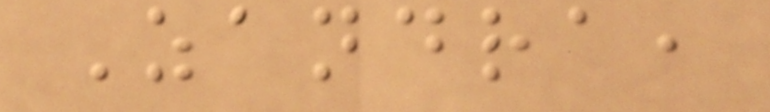Zandra,
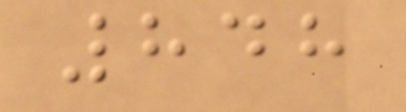848
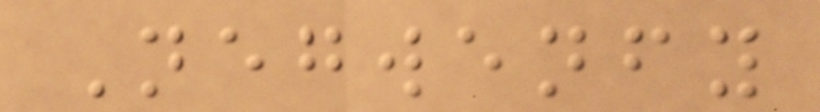Negwenfy
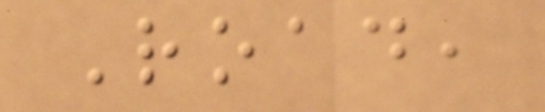Road,
